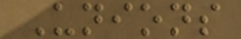Unions
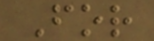For
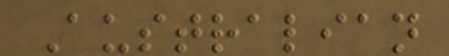Australian
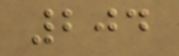204
